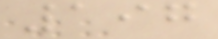197
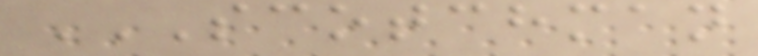SCOTCHMAN
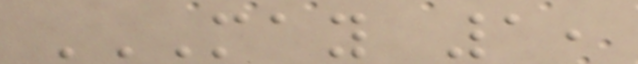MAY 1,
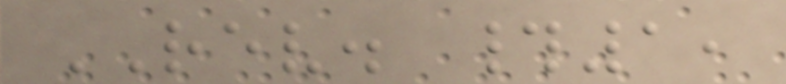REV. #1,
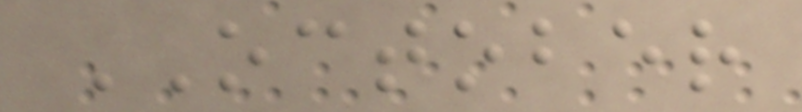OCTOBER
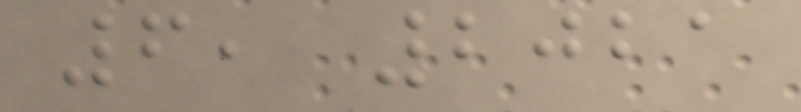6, 2021
